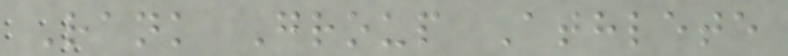Rank Group Athlete
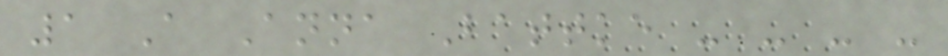1 A Anna Battke - - - -
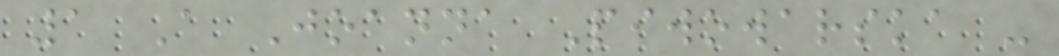1 A Joanna Piwowarska -
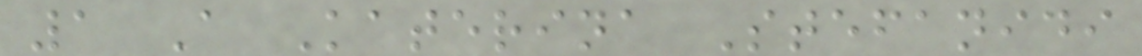1 A Katerina Stefanidi
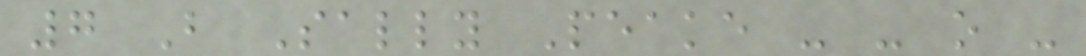7 B Sally Peake - - o -
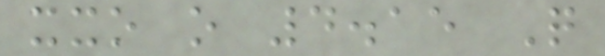xxo o 4.15 Q
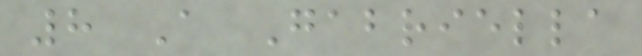8 A Gabriella
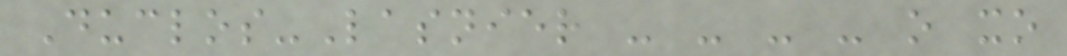Duclos-Lasnier - - - - o xo
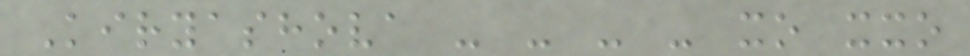Kiryashova - - - - xo xxo
